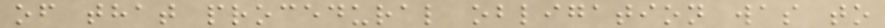of that procedural obligation was to
